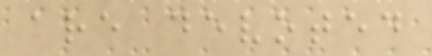are devoted
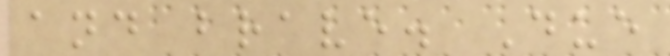and brave. Due
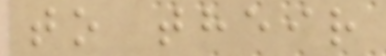to their
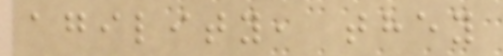agility, they
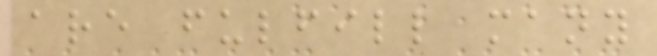are fulfill many
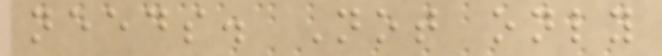needs. Not only
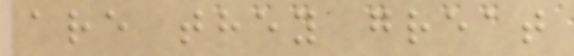are they great
